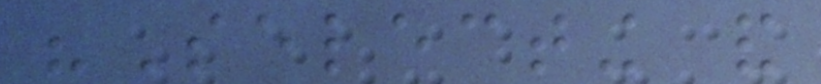"Selecting and
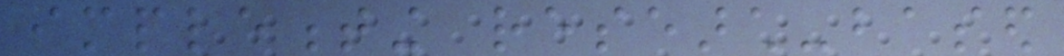implementing research-based
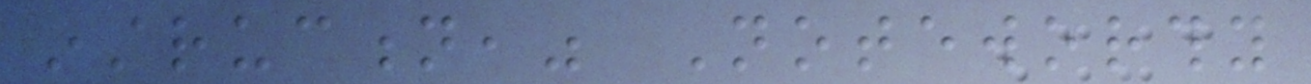instruction," Noteworthy
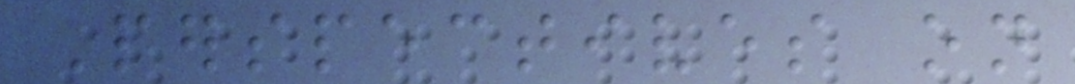Perspectives on
